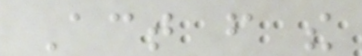Act from the
